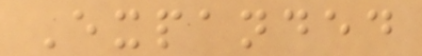Expanded
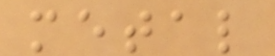metal
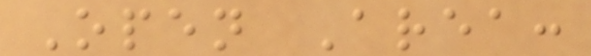Open Area:
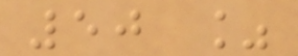50 %
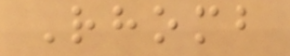Rhomb
